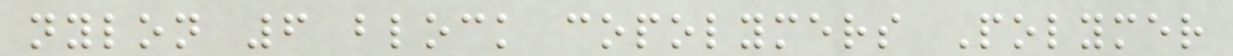nylon 6 block copolymers Polymer
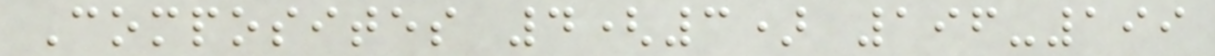Composites 4(3) 196-199
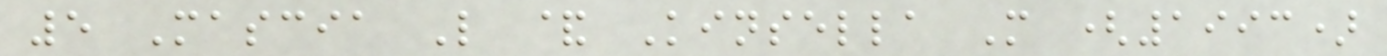5 Mascia L & Kinsella M (1993)
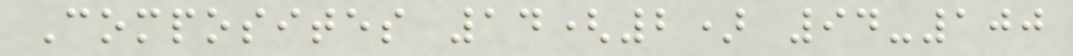Composites 14(2) 94-100
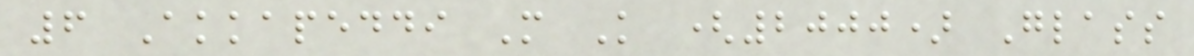6 Akkapeddi M K (2000) Glass
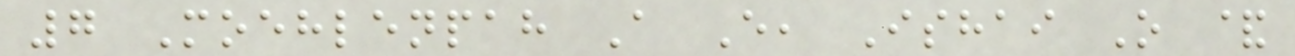7 Moehlenpah A E, Ishai O &
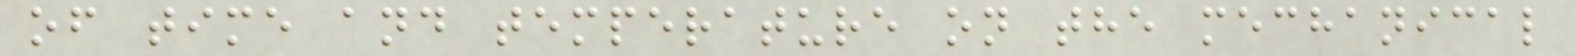of time and temperature on the mechanical
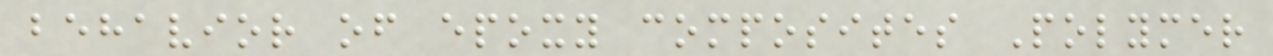behavior of epoxy composites Polymer
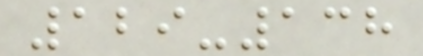129-138
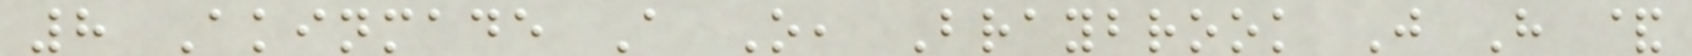8 Akinmade A O, Braybrook J H &
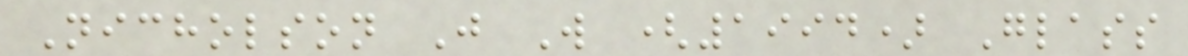Nicholson J W (1994) Glass
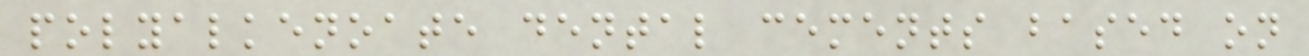polyalkenoate dental cements based on
